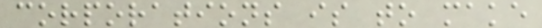corporations is to make
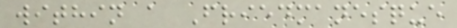within a Friedmanesque
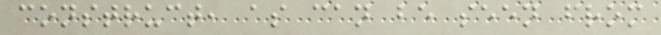construct, as can be seen from
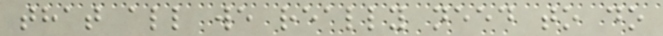that all we really need to do
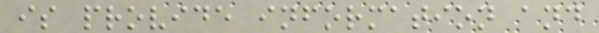is provide information and
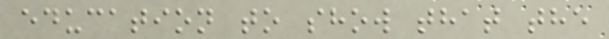education to show that the
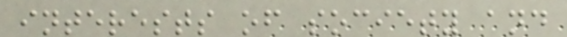interests of society and
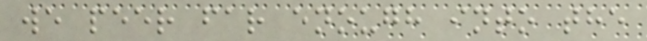we peer far enough into the
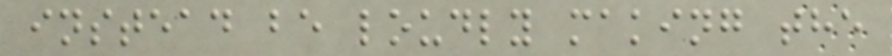instead be loudly making the
